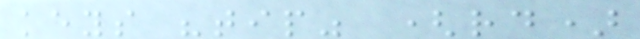keys "tip" (rd)
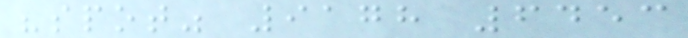"spot" 9178 6453
